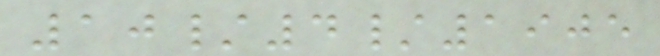10/4/1905
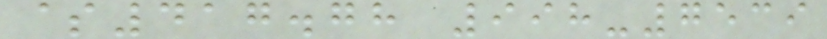$417.78 998-7539
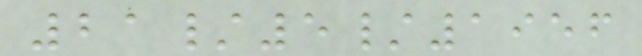21/5/1956
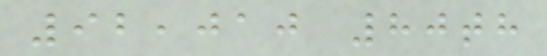92,010 80th
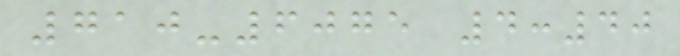710-6075 4:40
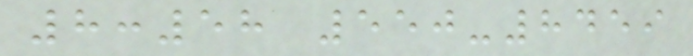8:58 550-8459
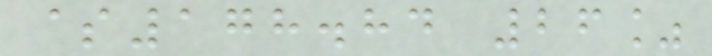$178.84 26%
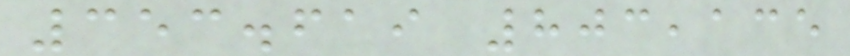353.619 803,135
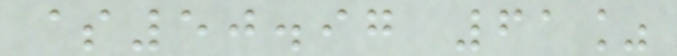$50.97 61%
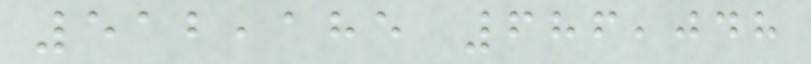512,185 686,048
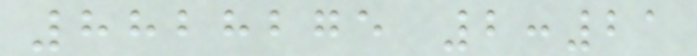8828275 2:21
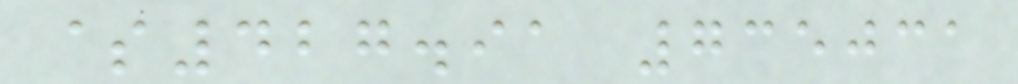$427.91 735031
